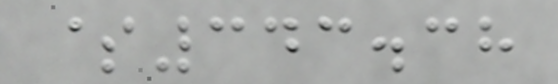$343.38
